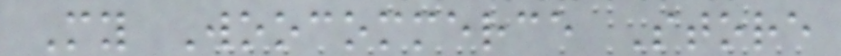My Woocommerce Store
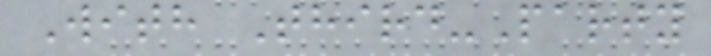With Third-Party
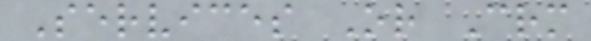Services Or Crm
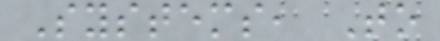Systems, To
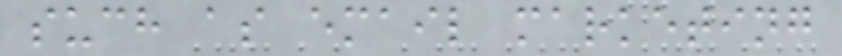such as email marketing
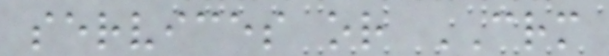services or CRM
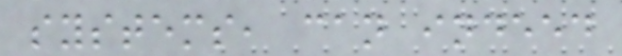systems, can indeed
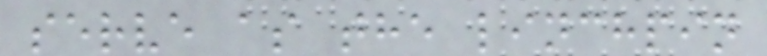serve as the linchpin
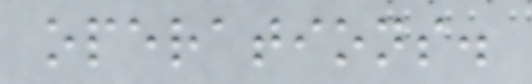operations.
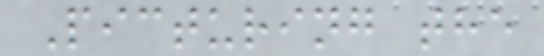Picturing the
